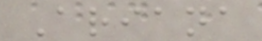Ariana
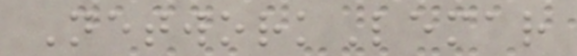NetworkLemar
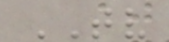TV
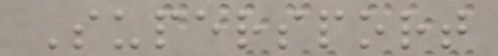Supersport
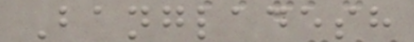Bangladesh
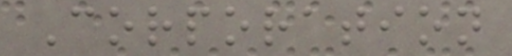Corporation
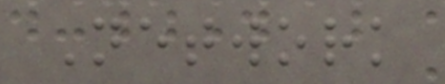Network
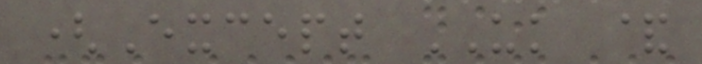(Except UK &
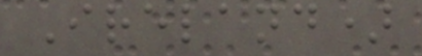Ireland)
